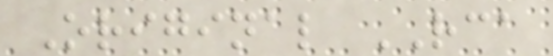Original RCA
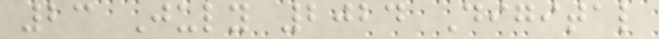23 July 2024 Digital
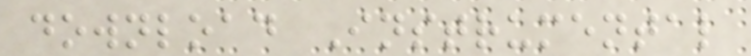download Instrumental
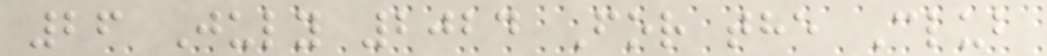26 July 2024 For the Club
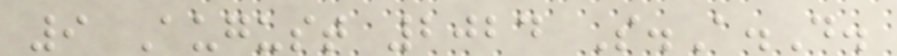9 August 2024 S.A.D.
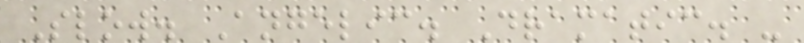Slow. Angelic. Dramatic. -
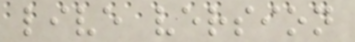live version
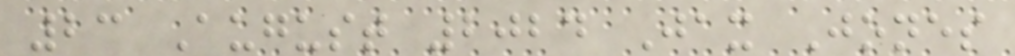23 August 2024 Jax Jones
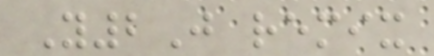Y2J remix
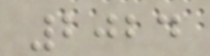2024
